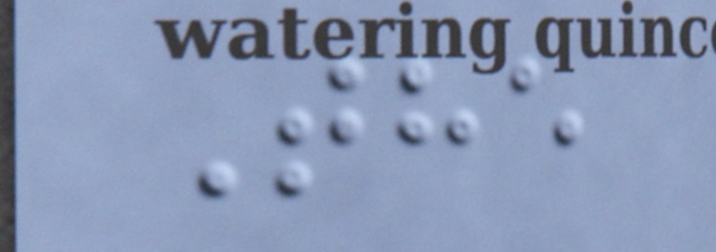The
